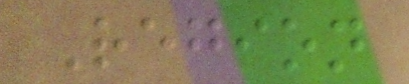Region
